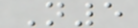N5
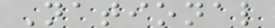National
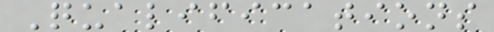Qualifications
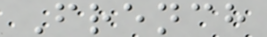French
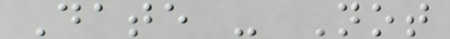Date - Not
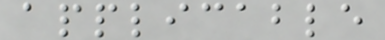applicable
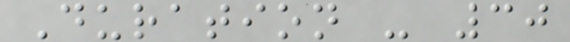Duration - 30
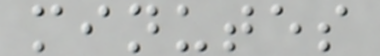minutes
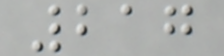217
